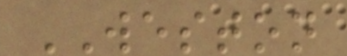WESTON
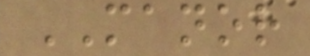MANOR
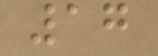17
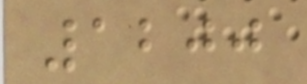1200
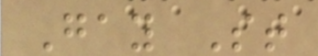Gay St
